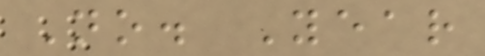No. Year
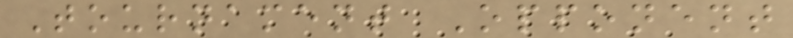Tournament Opponent
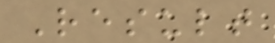Result
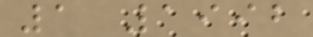1 1992
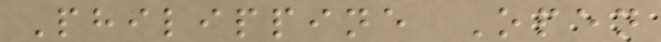Philippine Open
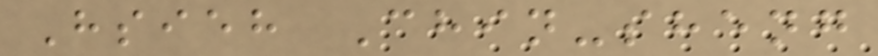Hsieh Chin-sheng
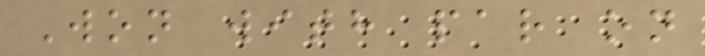Won with par on
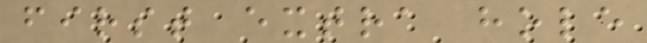first extra hole
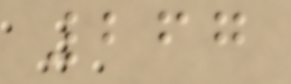267
